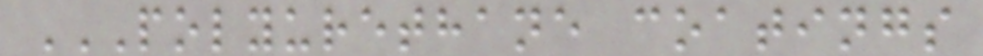POLYURETHANE COATINGS
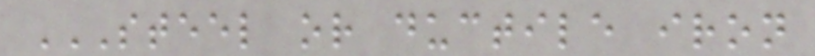STEEL OR DUCTILE IRON
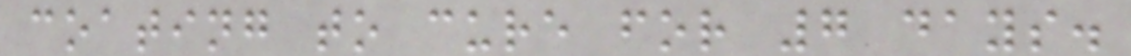coating to cure for 7 days.
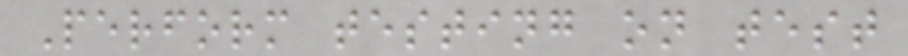Perform testing on test
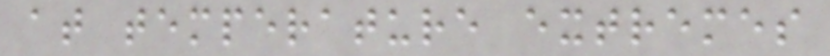at temperature extremes
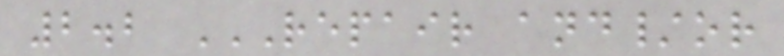2.2 REPAIR AND/OR
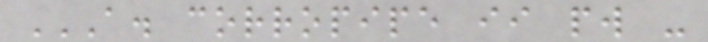A. CORROPIPE II PW -
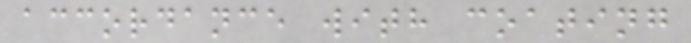accordance with coating
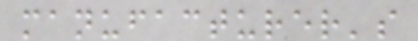manufacturer's
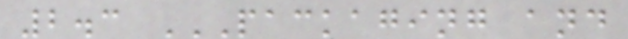2.3 PACKAGING AND
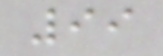99
